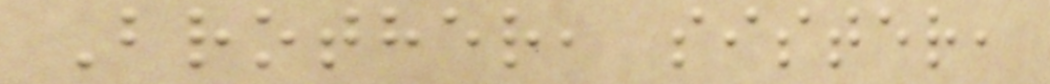Brother, sister,
